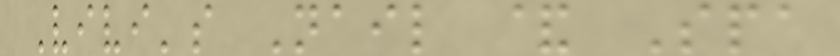Vivi's Nail & Spa
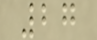27
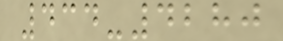434-4280
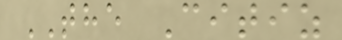THE Citiz
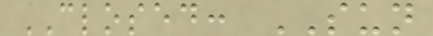CLOSED: SUN
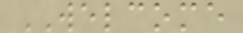WELCOME
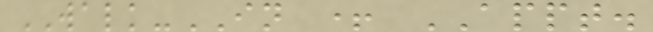WALK-IN + APPT.
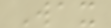Wax
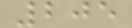205
